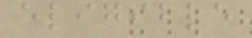eligible
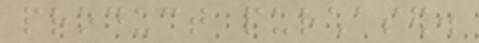product purchased.
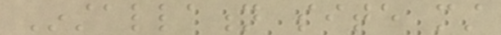Installation site must
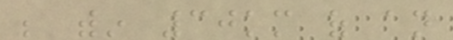be within 30km of an
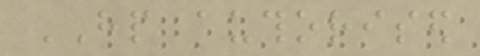HP authorised
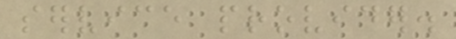service provider.
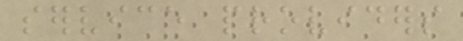service providers
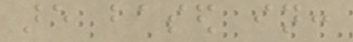are based in:
